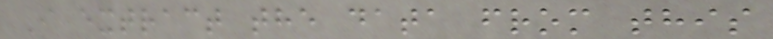I extract the data from this
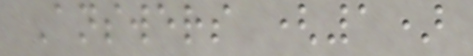Answers (1)
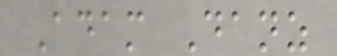Adam Danz
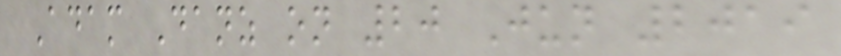Adam Danz on 20 Jun 2019
